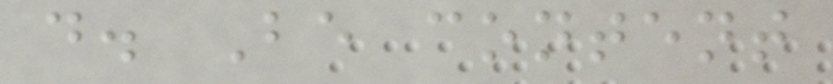d. Be content
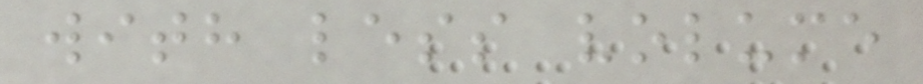with less volume
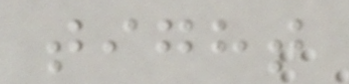tight
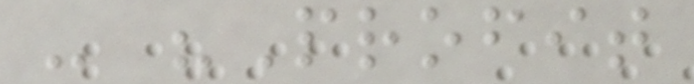- "Profit
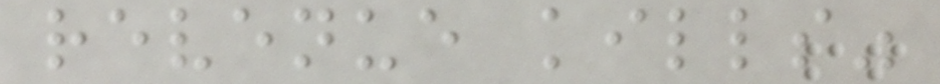revenue kills"
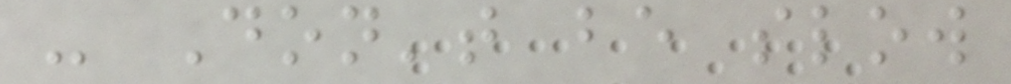- Don't be slow
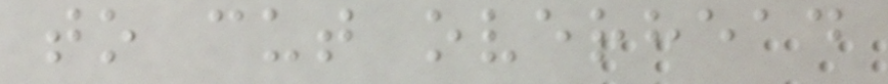to cut overhead
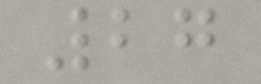27
